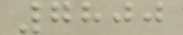7800
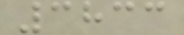3833
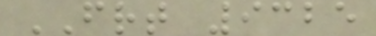FRT 9325
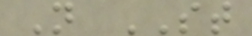N ST
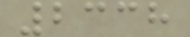2338
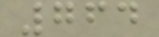764
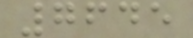7645
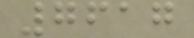7617
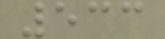533
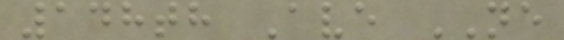148th Ave NE
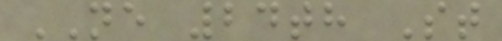NE 24th St
